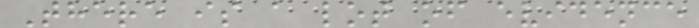There is a lot of evidence
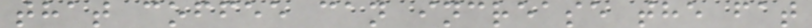that coffee can increase the fat
